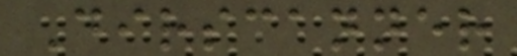Dirscanner
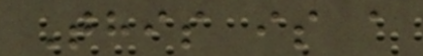This is a
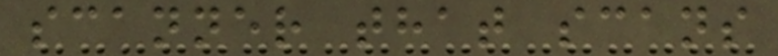scanner that scans
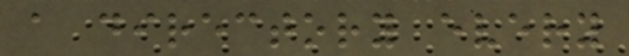a directory every
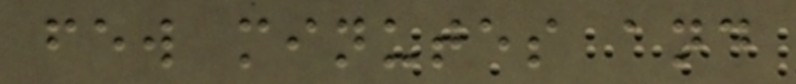few minutes and
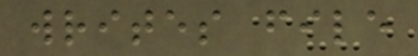writes file
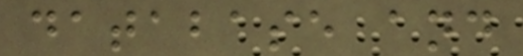database and
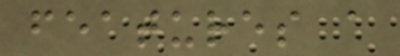features a
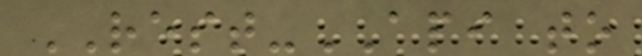REST-API to
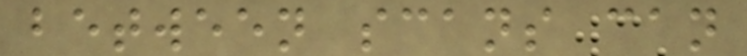between scans can
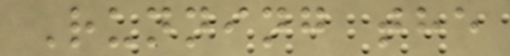Running the
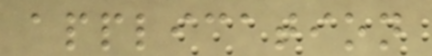application
